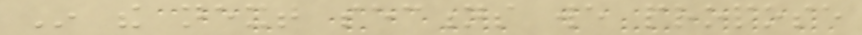In the next sections we propose
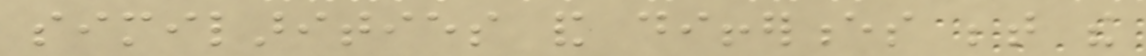similarities and differences between the
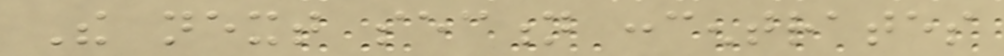The next section concentrates
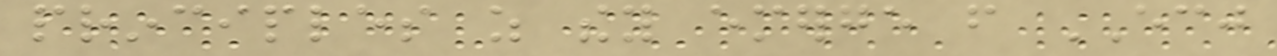principles as they emerge from ECJ
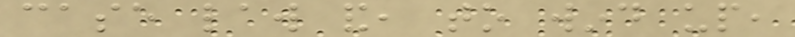case law and, to wind up,
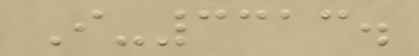I-3313.
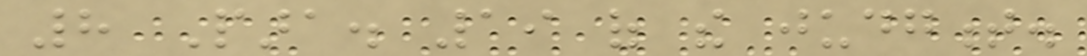8 Para. 19 of the judgment.
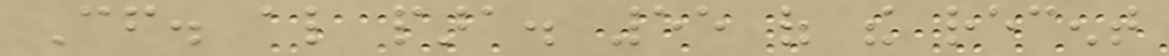Cf. also para. 55 of the recent
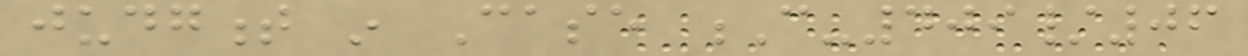judgment in Case C-409/06
